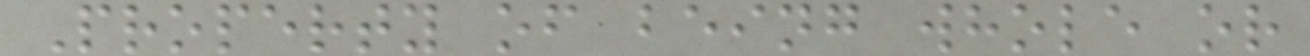Property of being whole or
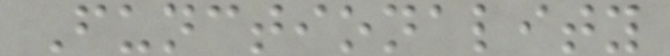Functionality
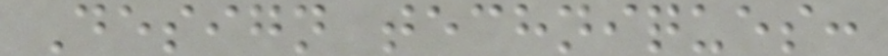Design techniques:
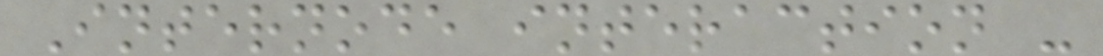Internode interaction -
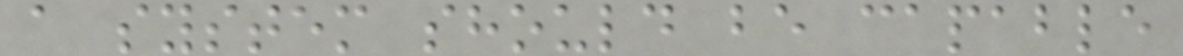a system should be capable
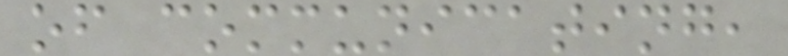of communicating,
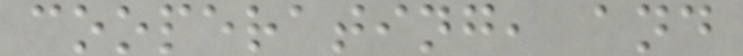cooperating, and
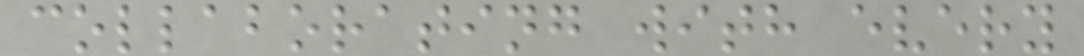collaborating with every
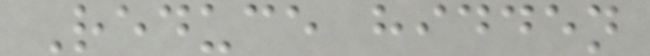Reduce hidden
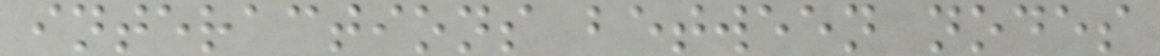interactions between nodes
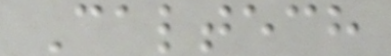Caltech
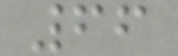66
